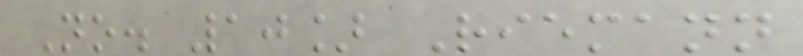No. 10] Riemann
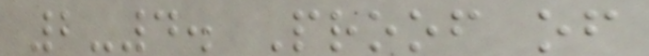2-4. Proof of
